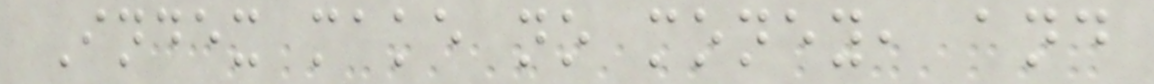Index make no money, and
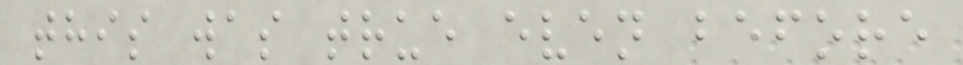this was true even before
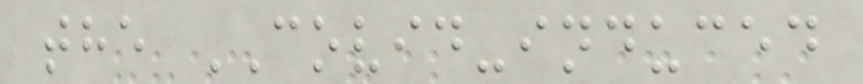the COVID-induced
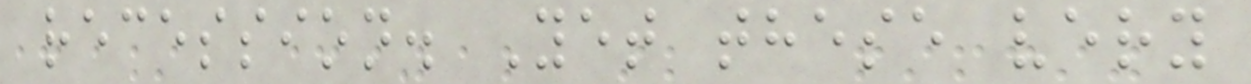recession. Yet these very
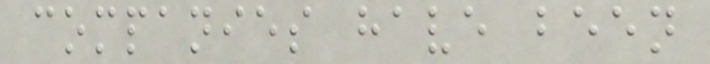companies have been
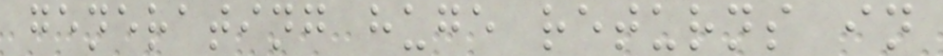generating huge returns in
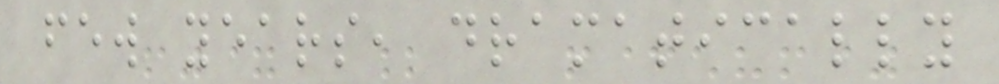few years, dramatically
